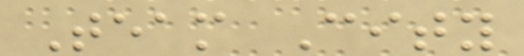Team City
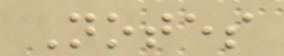Notes
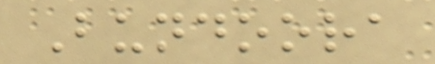Bundoora
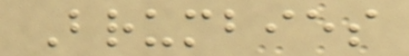Brumbies
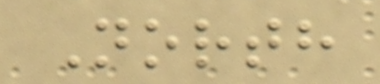North
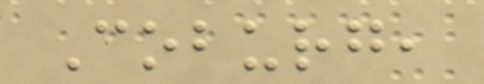Coburg,
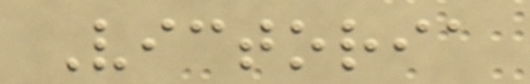Victoria
